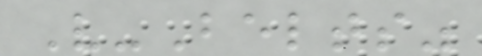V-Belts"
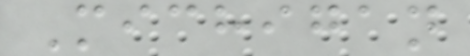Michigan
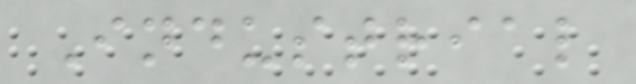Industrial
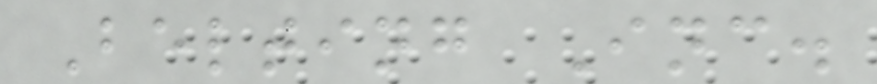Belting Inc.
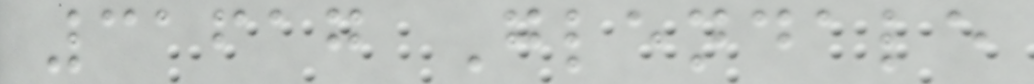31617 Glendale
